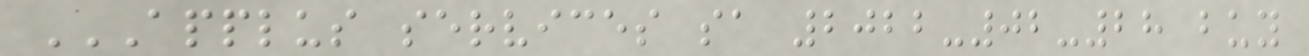APPLUS SERVICES SA 2022-02-28 BUY
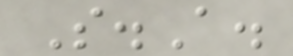S.A.
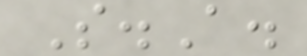S.A.
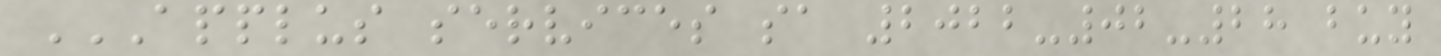APPLUS SERVICES SA 2022-02-28 BUY
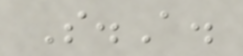S.A.
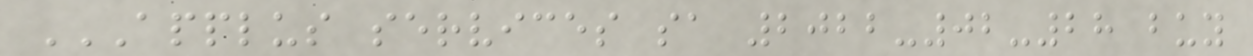APPLUS SERVICES SA 2022-02-28 BUY
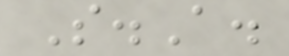S.A.
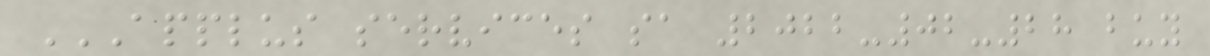APPLUS SERVICES SA 2022-02-28 BUY
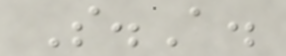S.A.
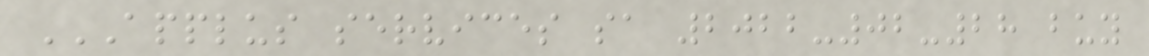APPLUS SERVICES SA 2022-02-28 BUY
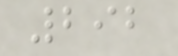292
